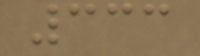333
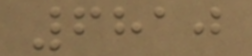6810
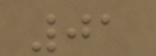01
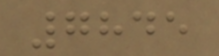7845
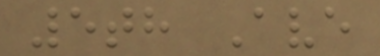5th Ave
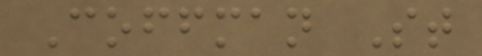Coffman St
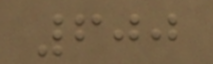600
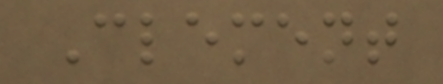Clement
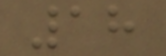18
